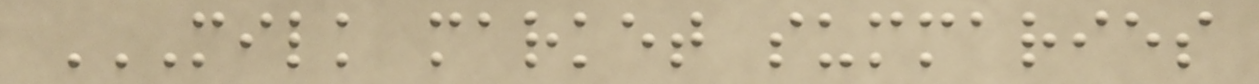MILK MARKET SUMMARIES
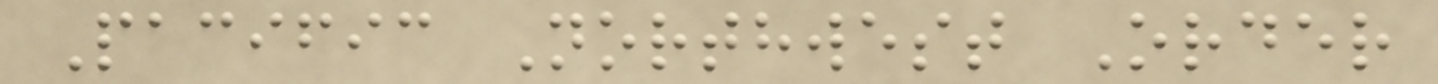Pacific Northwest Order
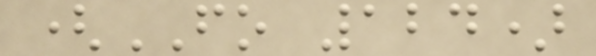(FO 124)
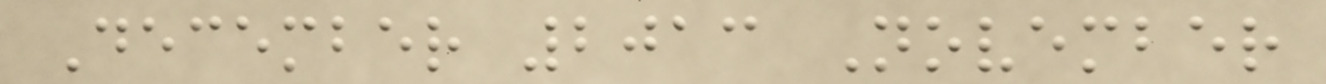December 2013 November
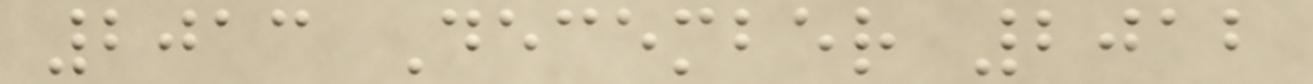2013 December 2012
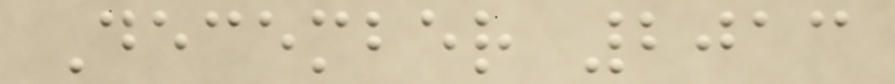December 2013
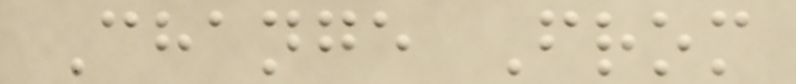Change From
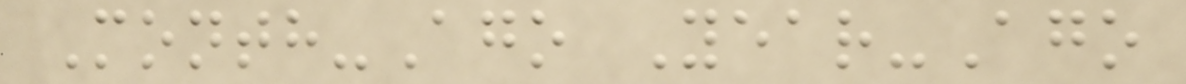Month-Ago Year-Ago
